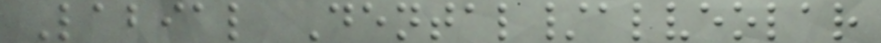Labial Dental/alveolar
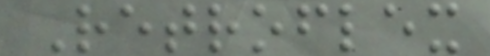Retroflex
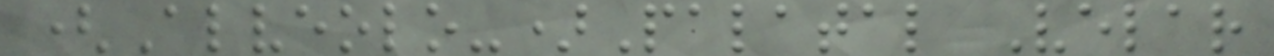(Alveolo-)Palatal Velar
